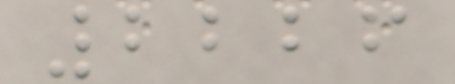2226
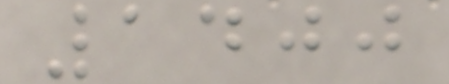1400
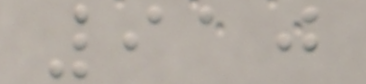910
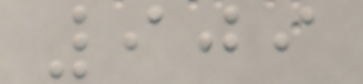909
